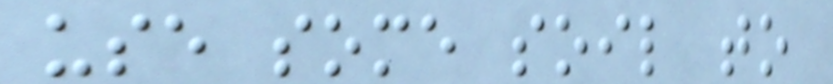use some soil to
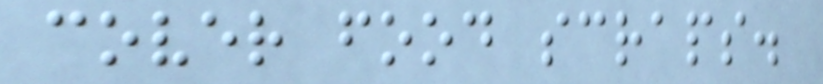cover food scraps.
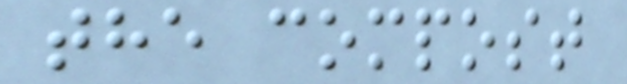the compost
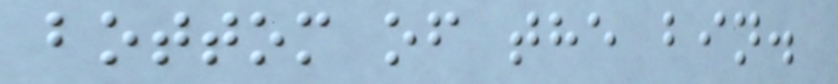bottom of the bin.
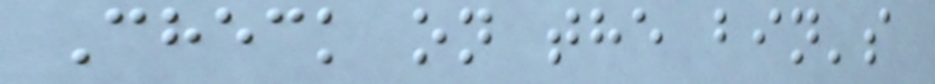Check on the bin's
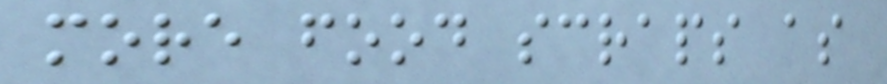more food scraps as
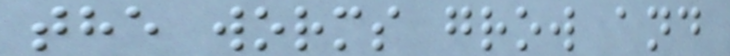the worms grow and
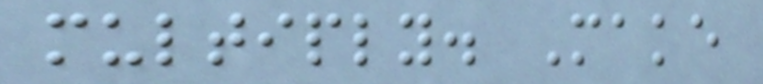multiply. Make
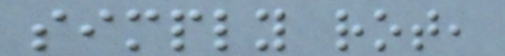simply rot,
